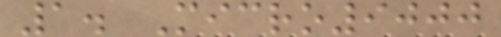1. Micro9000
